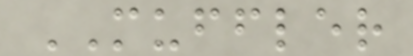MUFFLER
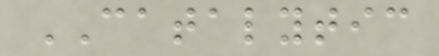CATALYTIC
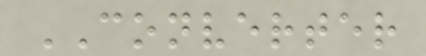CONVERTER
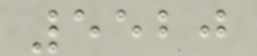5520
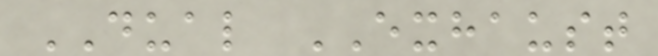DUAL EXHAUST
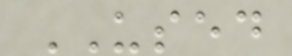USED
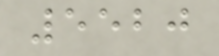5520
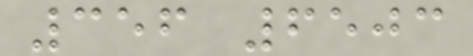356 6503
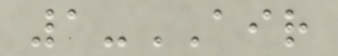1-AIR
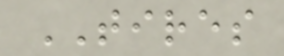TIRES
